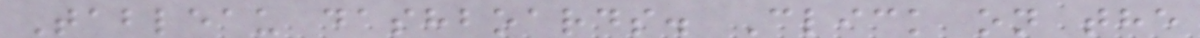Tableau dashboards. Click on the
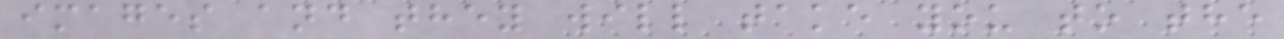images and they will take you to the
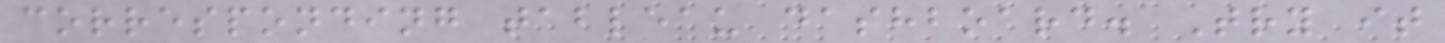corresponding tableau dashboard. Try it
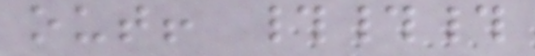out! ###
